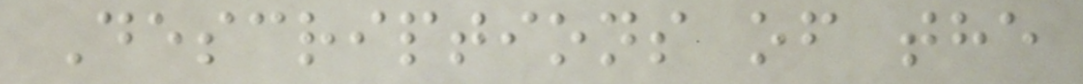Descriptions of the
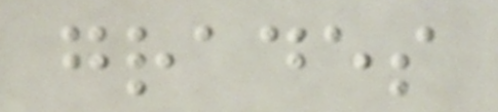grades
